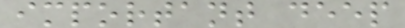important deep
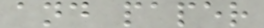and paper
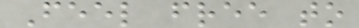Feel free to
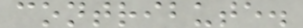contribute.
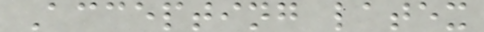Accepting latex
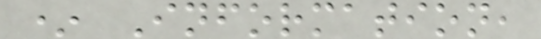* Information,
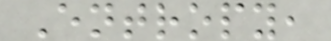Entropy,
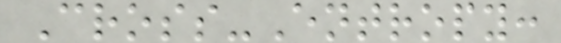Cross-Entropy:
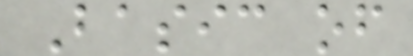Basic of
